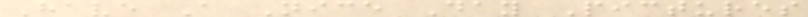Have A Nice Day Pictures
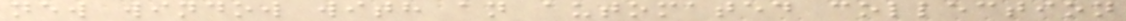new window with an automated collection
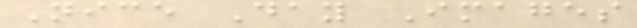Nice Day Images
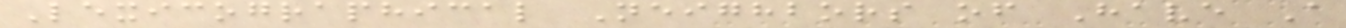Lexicographical Neighbors of Have A
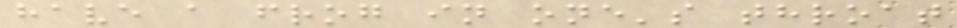have a frog in one's throat
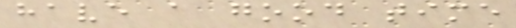have a good time
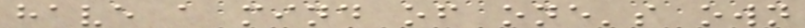have a mind of one's own
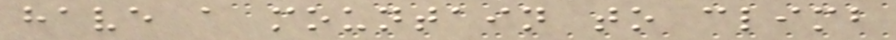have a mountain to climb
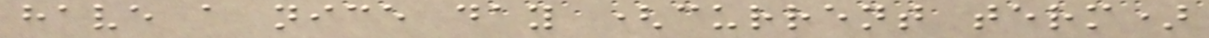have a nice day (current term)
